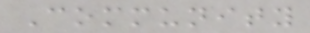Community
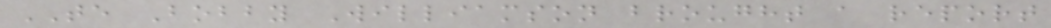TE Bobby Williamson brought a report
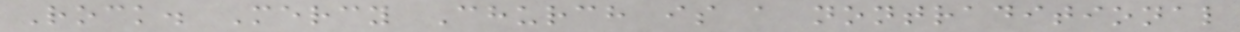Rock. Mercy Church is a nontraditional
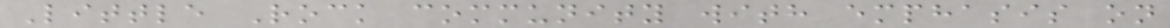Little Rock community with emphasis on
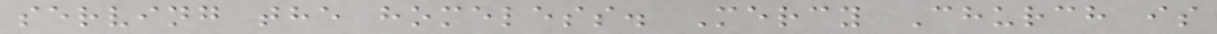serving the homeless. Mercy Church is
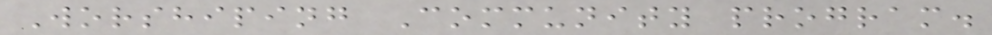Worshiping Community program.
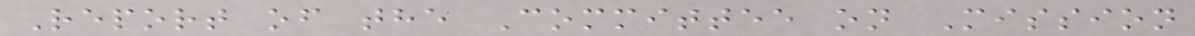Report of the Committee on Mission
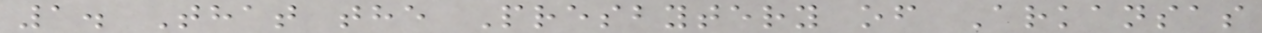1. That the Presbytery of Arkansas
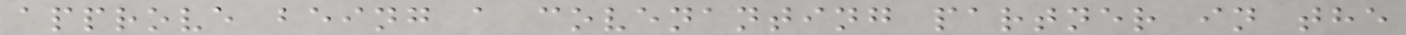approve being a covenanting partner in the
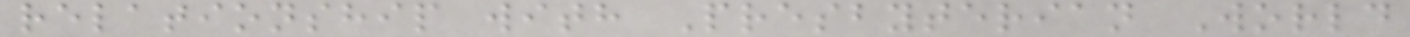relationship with Presbyterian World
